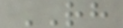RH
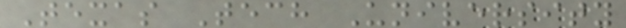Texas Tech University
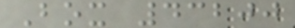Box 43200
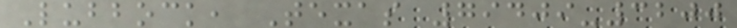Lubbock, Texas 79409-3200
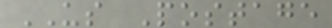US Postage
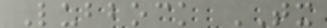Lubbock TX
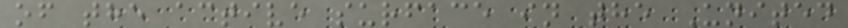of the active surface in the United
